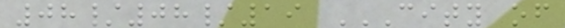08/08/19 CITY OF
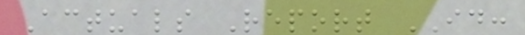Actuals Report ID:
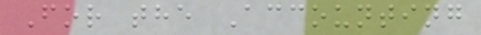For the Accounting
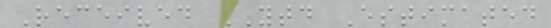Received YTD Estimated
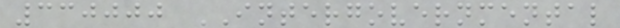330000 INTERGOVERNMENTAL
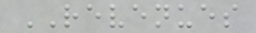REVENUES
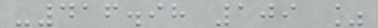-416.98 109 %
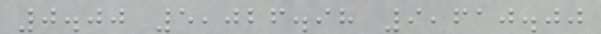0.00 5,026.98 9,610.00
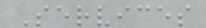Services
